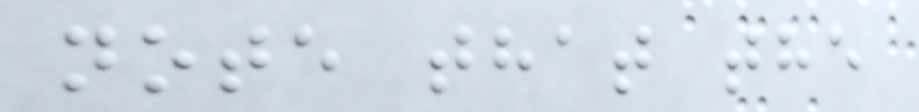note that the
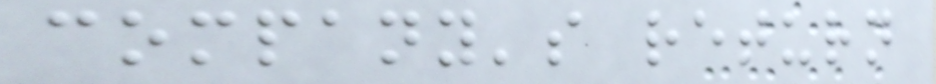company's return
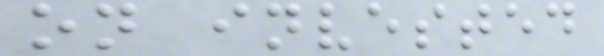on invested
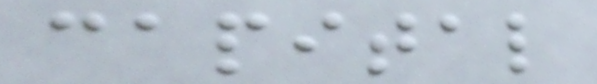capital
